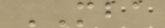MBA
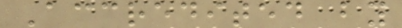Accredited by
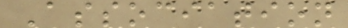Association
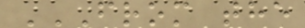FROM THE
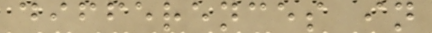differences in
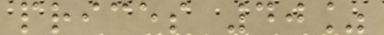prices 40%
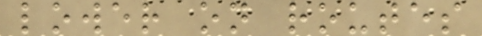lower on routes
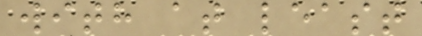with at least
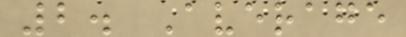2. Average
